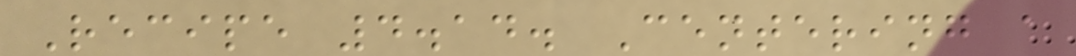Recipe 4.14. Centering a
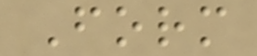Form
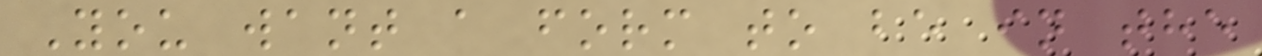You want a form to be in the
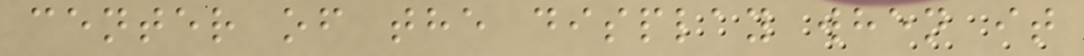center of the display when it
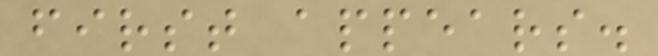first appears.
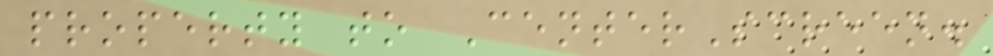property to CenterScreen.
